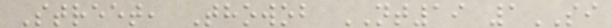Street, Thowob NT19 1SI
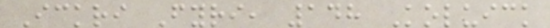Ickri Fyri, 148 Koluick
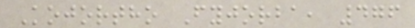Kojortho Fyjorba, 476
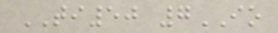TI50 7IO
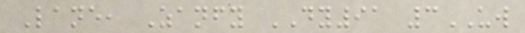Lane, Zanfy DY91 3UW
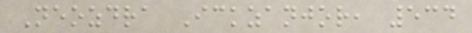Neozdra Ickzanjor, 534
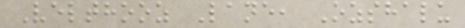Velthooz Lane, Ozshalu
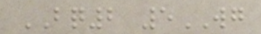BQ2 5WG
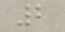2
